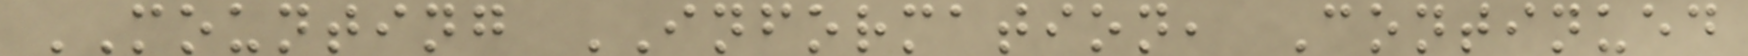MOUNTING INFORMATION, Continued
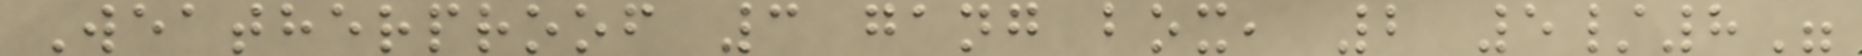Weatherproof 3 gang box, 2 5/8"
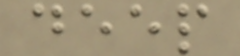deep
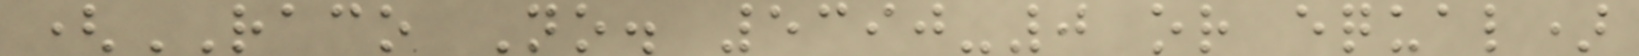(RACO No. 5390-0 or equal)
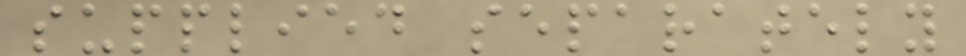supplied separately
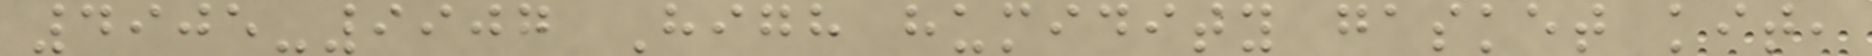4905-9907 High humidity gasket kit,
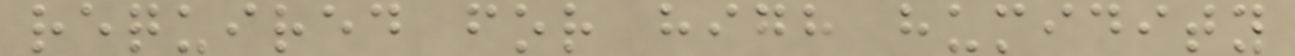required for high humidity
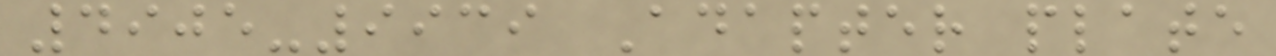4905-9939 Adapter plate
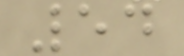54
